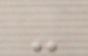-
